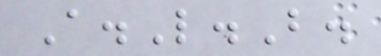A.L.B.
